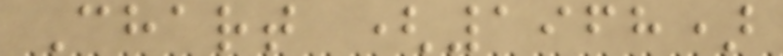Chart (1968)
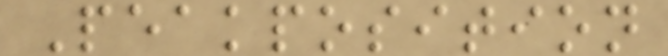Peakposition
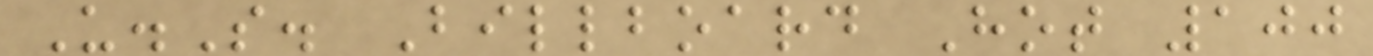U.S. Billboard Hot 100
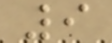9
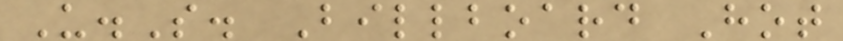U.S. Billboard Hot
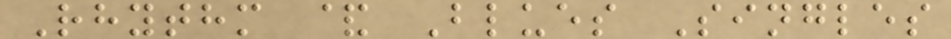Rhythm & Blues Singles
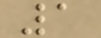1
